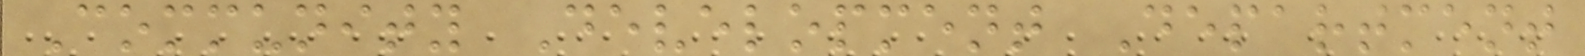Community Development Department
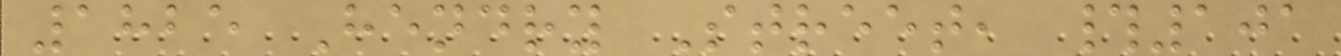1825 Hendry Street, #101
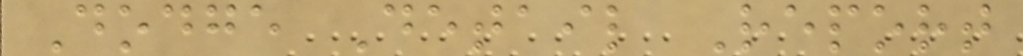Dodge Detail Report
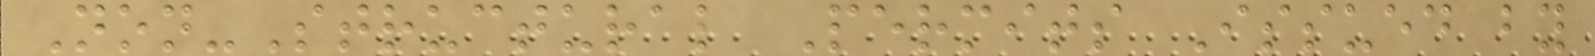Non-Structural Permits Issued by
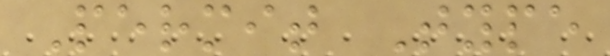Permit Type
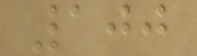100
